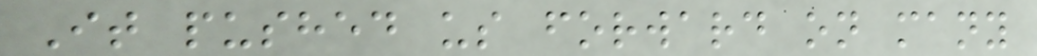It pushed us forward on many
